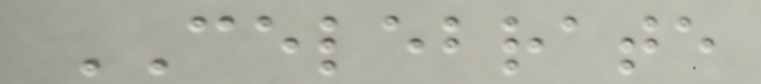CELEBRATE
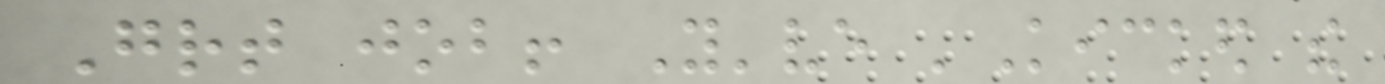Great job! You've 'Kicked the
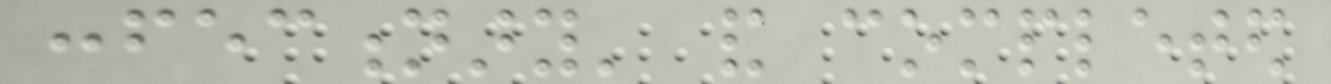confectionary' and completed
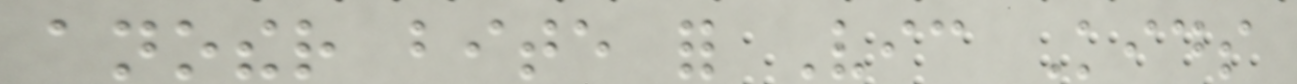another bite for Vic Kids
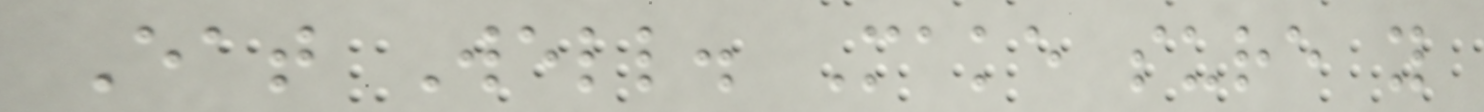Eat Well. Make sure you
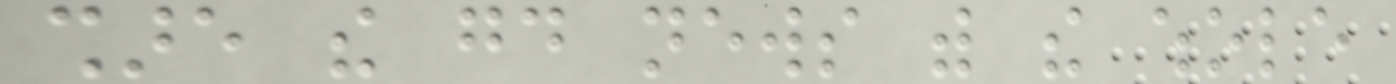share the good news with the whole
